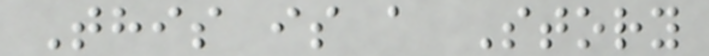This is a Story
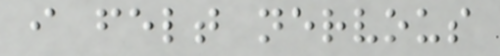i felt nervous
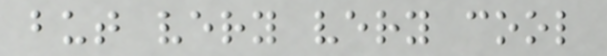but very very cool
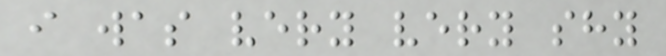i was very very shy
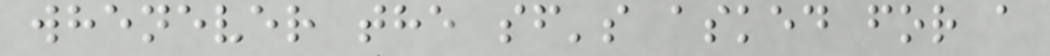whenever the sf's asked for a
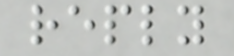reply
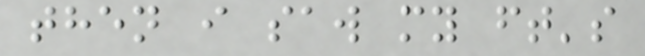then i saw my ft's
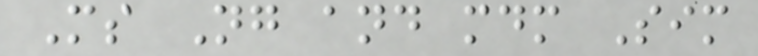Ms Ng and mdm Sim
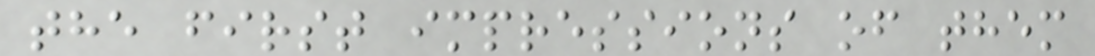the first impressions of them
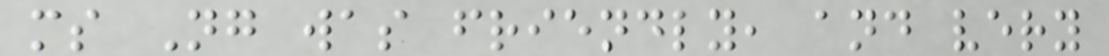ms Ng was friendly, and very
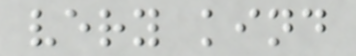very kind
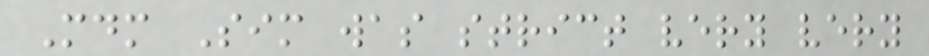Mdm Sim was strict very very
